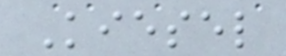Kiesel
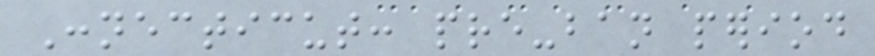Connecticut: pre-ban period
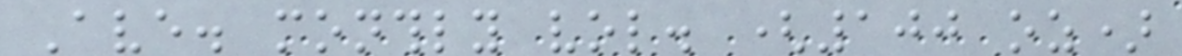Ave. monthly vol. (100 oz)
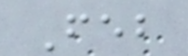Feb
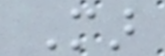Mar
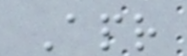Apr
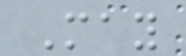May
